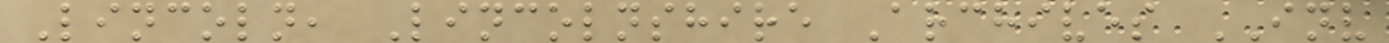Lincoln, Lincolnshire Archives INV
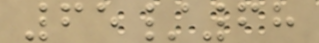65/68
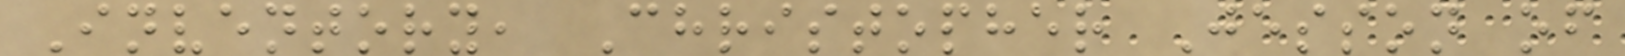Inventory, Christopher Jesson of
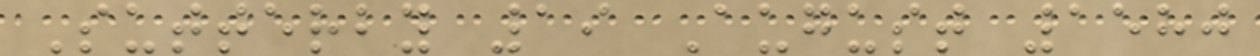Sutterby 19 August 1580
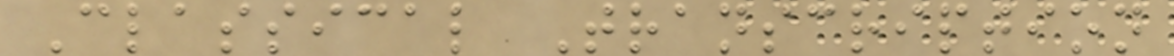Classical Transcription
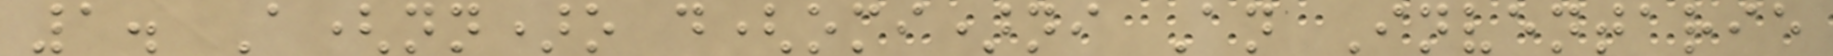1. A(nn)o d(omi)ni An Inventarie
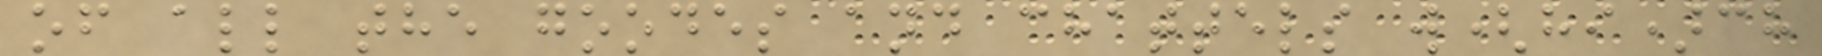of all the goodes and chattels w(hi)ch
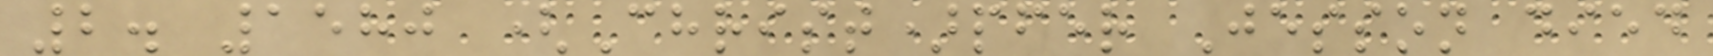2. 1580 (Christ)pfer Jesson died
